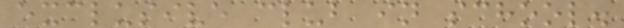exclusive club in school.
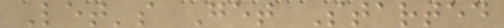Let's Get Started
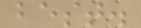best.
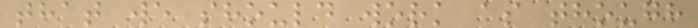that we should work as though
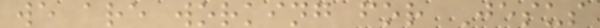we are working for Jesus
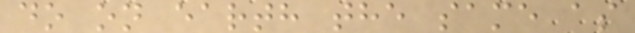do on earth the same as
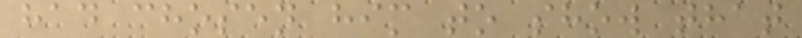had chosen him to show that
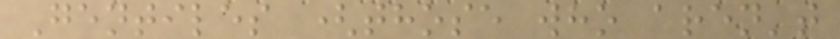Gentiles (those who aren't
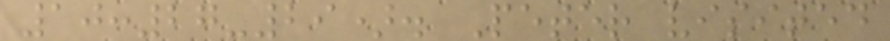10:27-29). Peter visited
